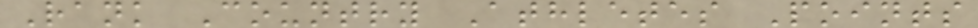Rank Country Athletes Points
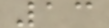13
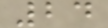24
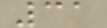31
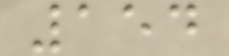154
